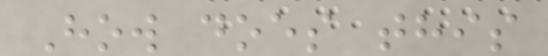How does this
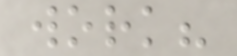work?
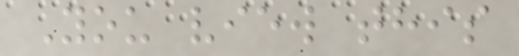You view this
